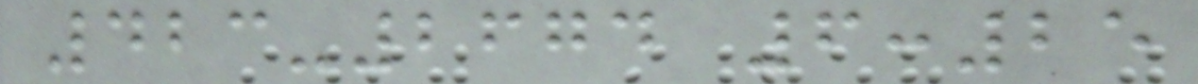423-2674 6:25
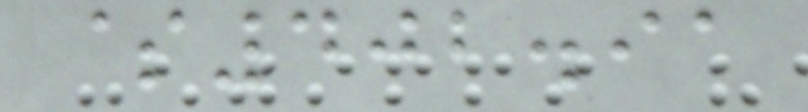$402.91
